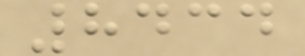8434
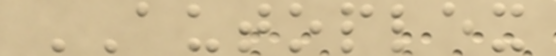AUTOPLEX
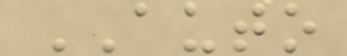AUTO
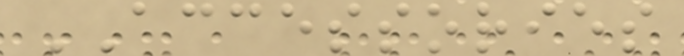ACCESSORIES
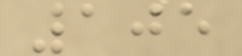105
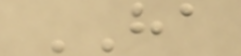HA
